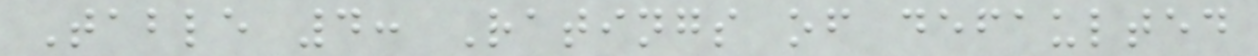Table 4: Ratings of defaulted
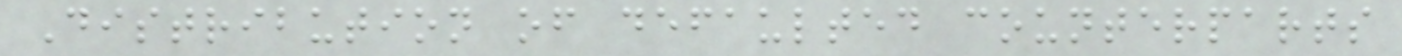Distribution of defaulted counterparts
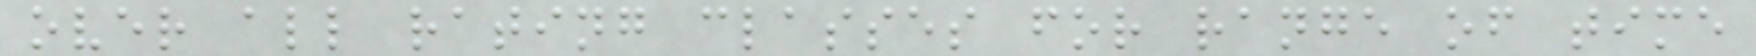over all rating classes for range of time
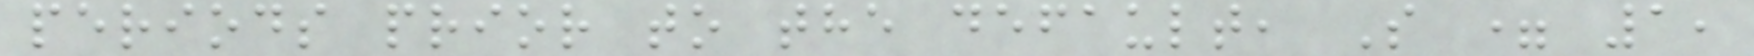periods prior to the default, S = 1,
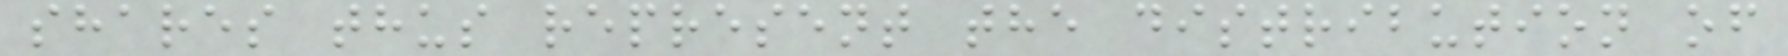shares thus represent the distribution of
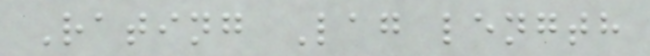Rating Lag length
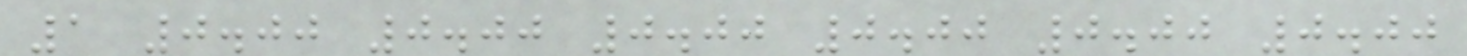1 0.00 0.00 0.00 0.00 0.00 0.00
